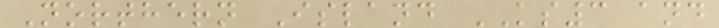Northern Island KS3 and
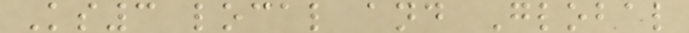Ks3 local and Global
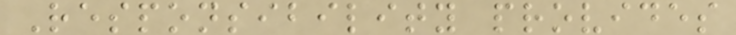Responsibility provides
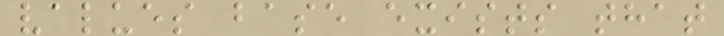values base exists that
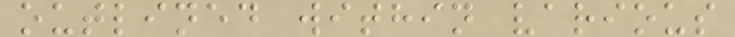outlined within various
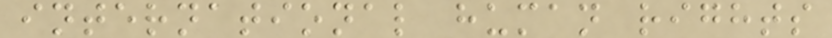international human rights
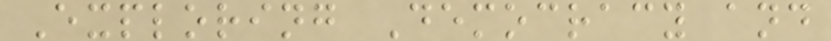Exploring Democracy and
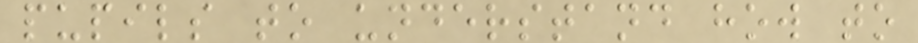pupils to understand how to
